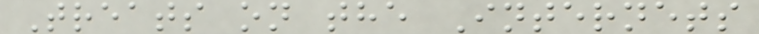Treats on the Internets
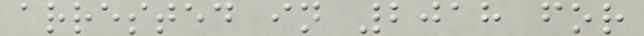arrested in 2018 for
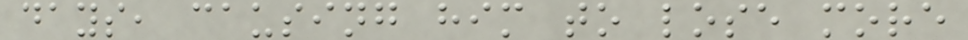days, causing him to lose more
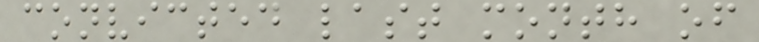convicted last month of
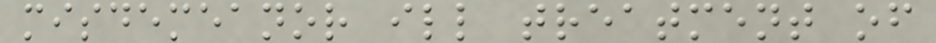misdemeanor ill treatment of
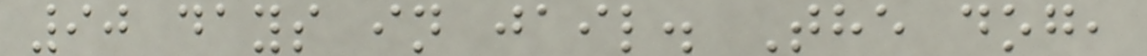90 days in jail. The dog,
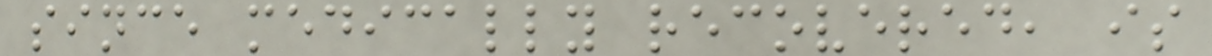since medically recovered, is
